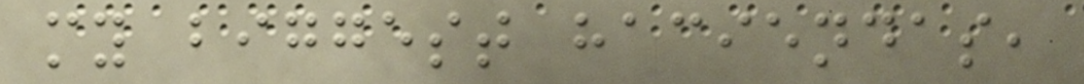my biggest haciendas,
